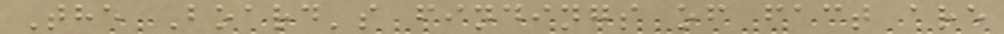The Board's findings of fact are
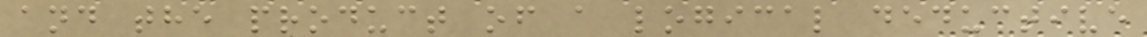and the product of a logical deductive
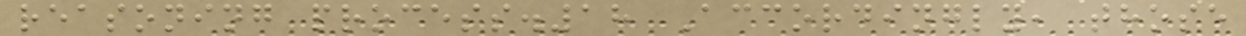reasoning process.18 Accordingly, those
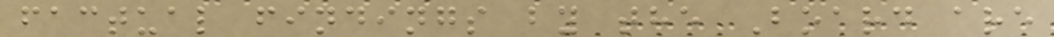factual findings by the Board are
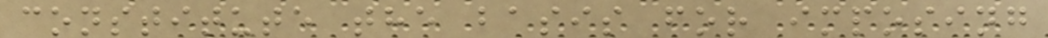constitute the basis for imposing
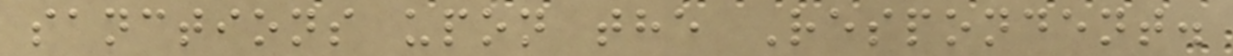sanctions upon the Respondent.
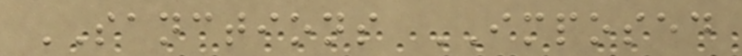SANCTIONS IMPOSED
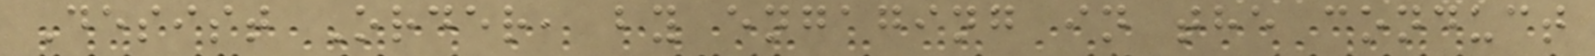Desist Order, by engaging in the conduct
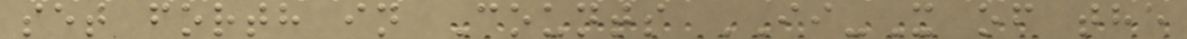set forth in Counts II-X of the
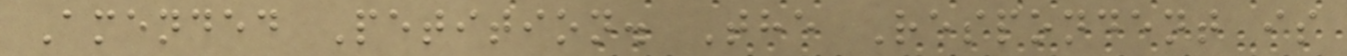Amended Petition. The Respondent is
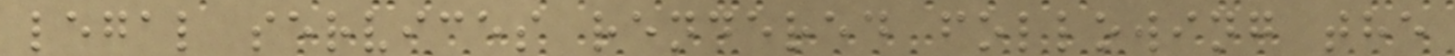legal services rendered following the
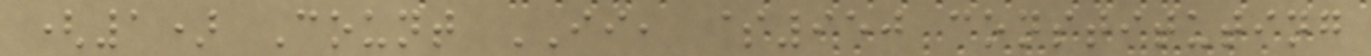(1) Count II, $950 constituting
